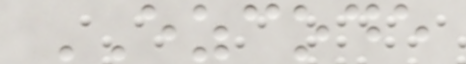EZCODE
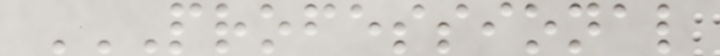PROFESSIONAL
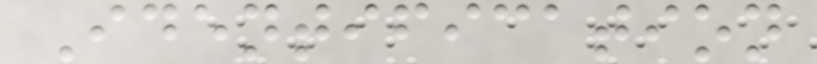Identification
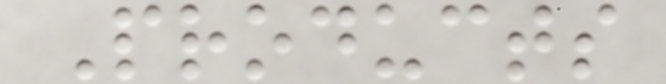Products
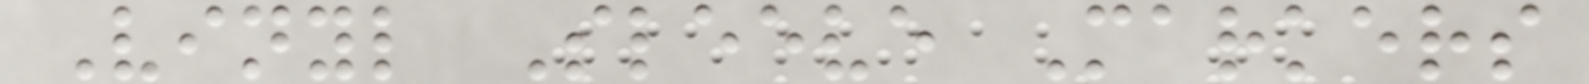Vinyl Sleeve Markers
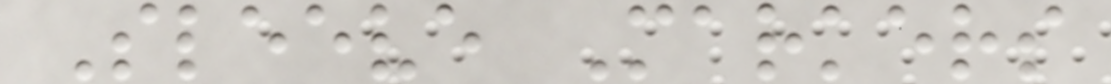Sleeve Markers
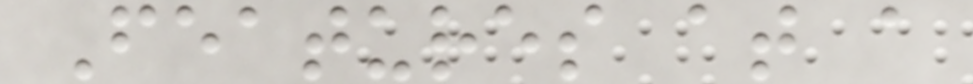Features at a
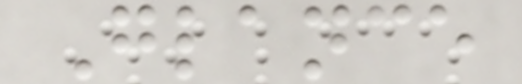Glance
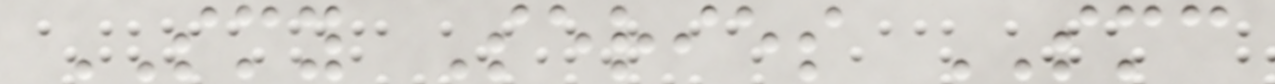SMY Series SMC
